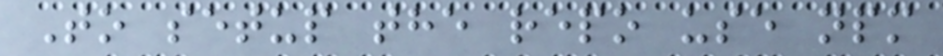To setup the repo use npm
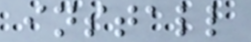install
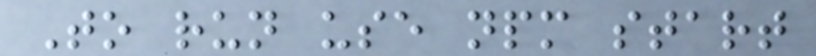To run use npm start
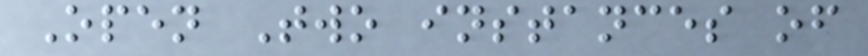Open Two instances of
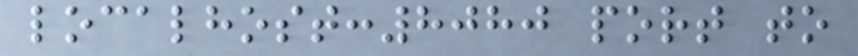localhost:8080 port to
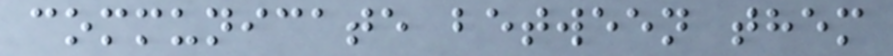communicate between them
